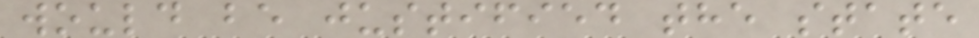would be justified the state
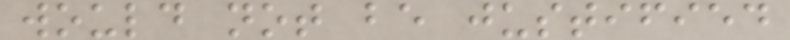would not be justified
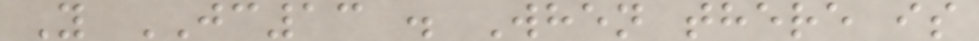Y JC13 . When there is
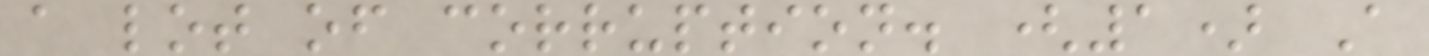a lot of corruption. (1) A
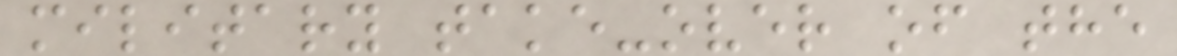military take-over of the
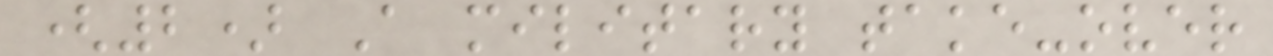(2) A military take-over
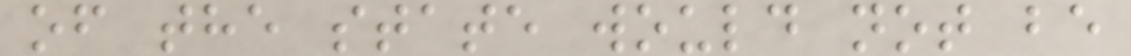of the state would not be
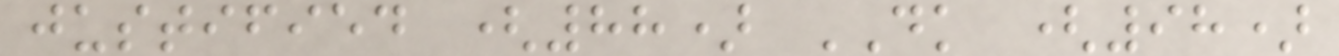justified (88) DK (98)
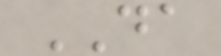DA
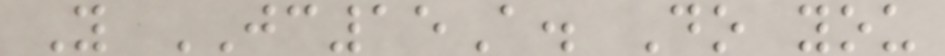Y JC15A. Do you
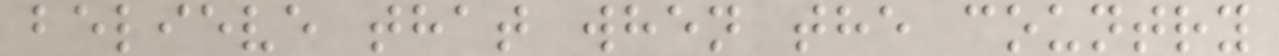believe that when the country
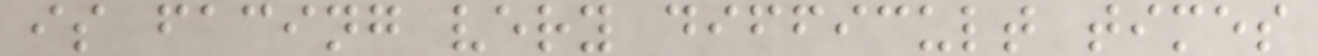is facing very difficult times
